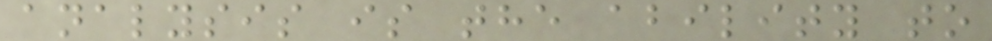analysis is the ability to
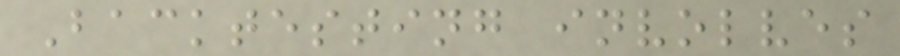Backtesting involves
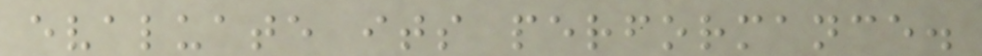evaluate its performance.
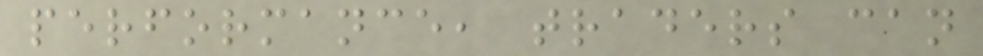performance, traders can
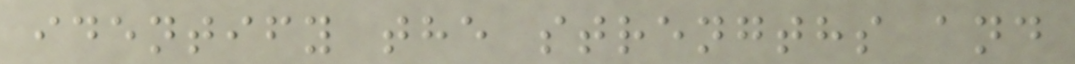identify the strengths and
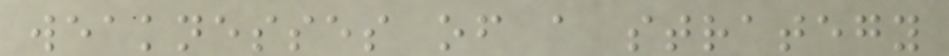weaknesses of a strategy
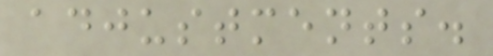adjustments.
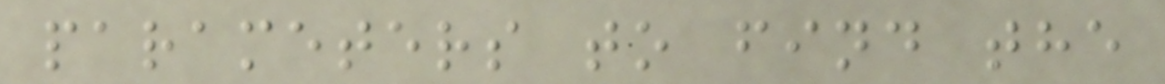parameters to find the
